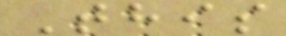This
